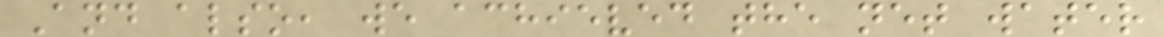And also, we achieved the net water
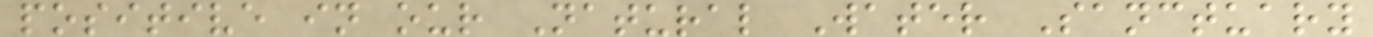positive in our Natural Water Sanctuary
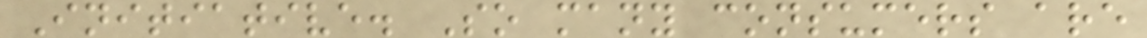Initiative. So many consumers are
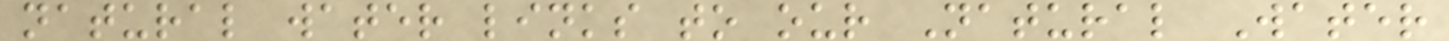natural water links to our Natural Water
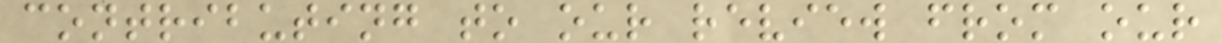contributing to our review from our
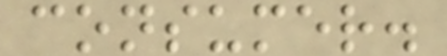consumer.
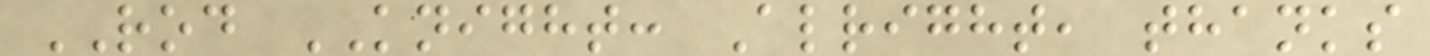ROD KNIGHT: Alright, thanks
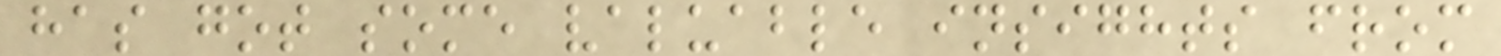has got some valuable insights from
